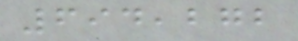694,272
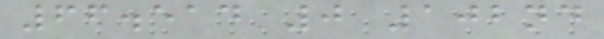66.514 0 102nd
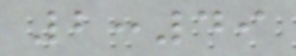2:49
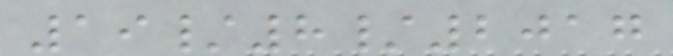19/8/2017
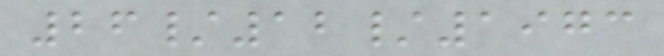26/12/1973
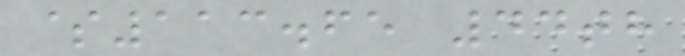$113.65 44th
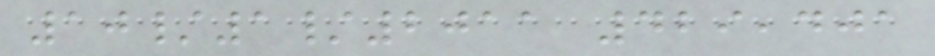10/1/2011 429,401
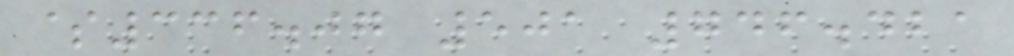$336.07 501 746.421
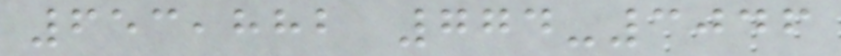653,882 774-3046
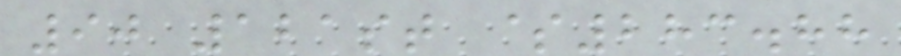90 121st $283.88
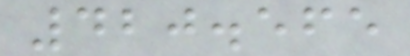420.565
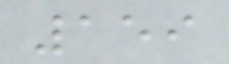159
